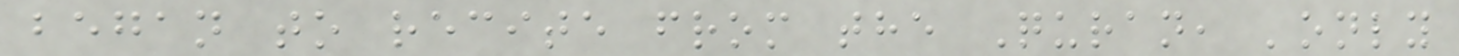began to recite from the Quran, 'only
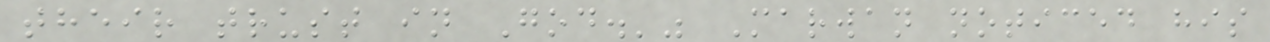their trust in God.'" Marwan noticed his
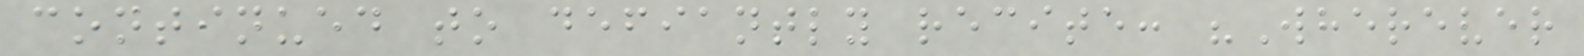continued to defiantly recite: "Wherever
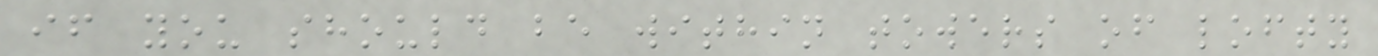if you should be within towers of lofty
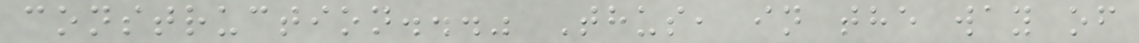construction..." Thus, in the way of
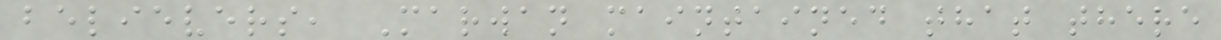believers, Marwan maintained that there
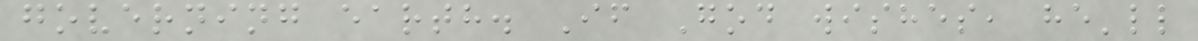governing earth. If God wishes, he'll
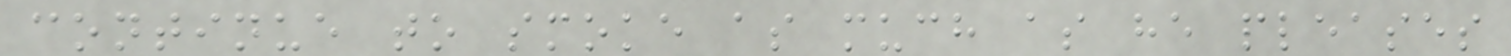continue to smoke as much as he pleases
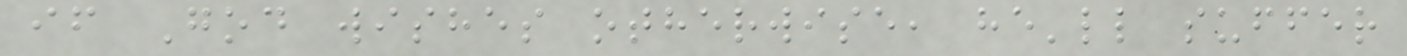if God wishes otherwise, he'll suffer
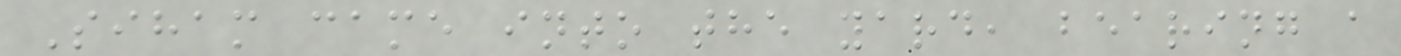Siham came into the yard, bearing a
